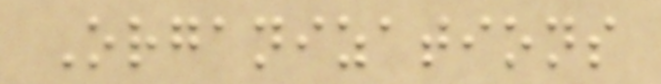Organizations
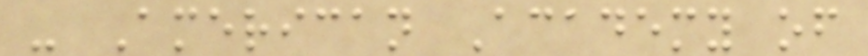- American Academy of
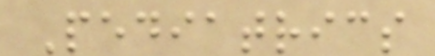Pediatrics
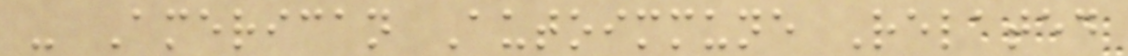- American Autoimmune Related
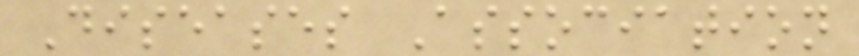Diseases Association
